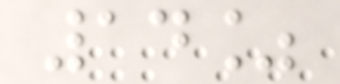14%
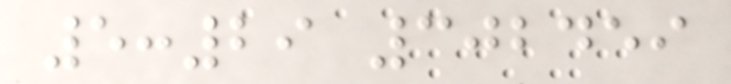5:29 302459
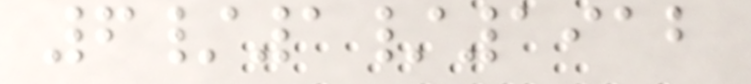6/1/1912
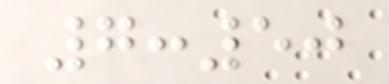7:50
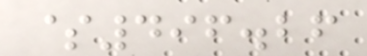$496.26
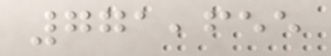771,655
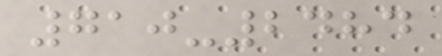710-2484
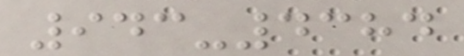943-4384
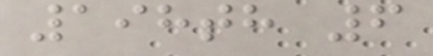198th 6
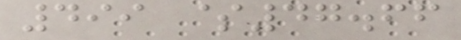499 $47.66
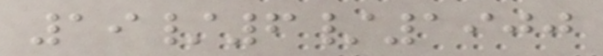19/6/1900
